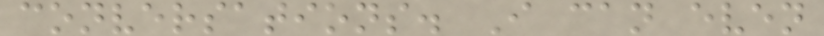conversations. I can even
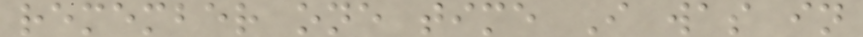remember one time I was in
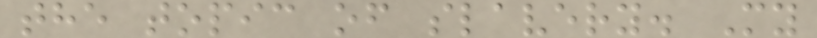the topic of slavery. My
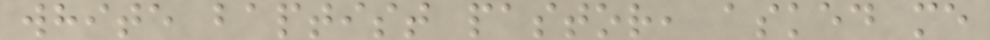white baptist pastor, asked me
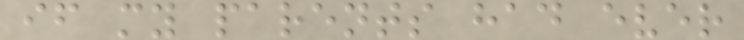if my parents had ever
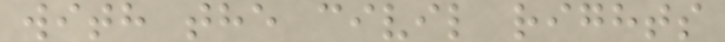with the civil rights
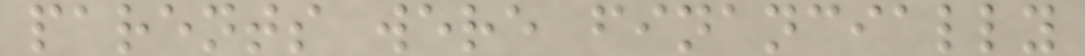parents were financially
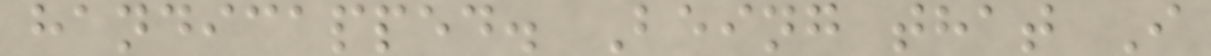handicapped. Being that I
